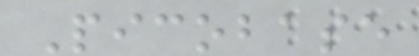Picobase
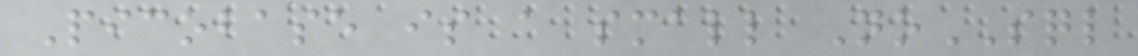Picobase is a small NoSQL
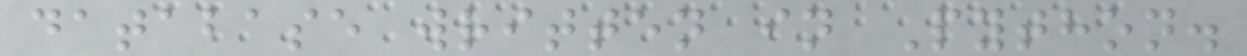database written in Python.
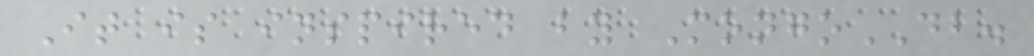It is inspired by MongoDB.
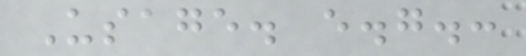Usage. e.g.:
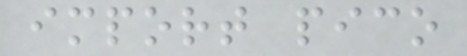import pico
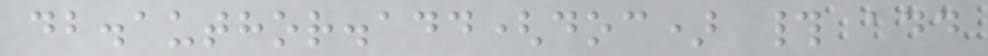db.author.add(doc) # add
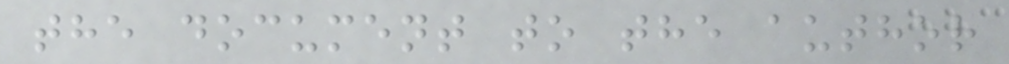the document to the author
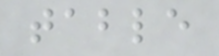table
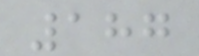187
